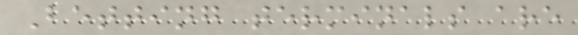Betting terminals are
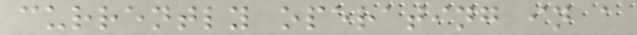currently operating in a
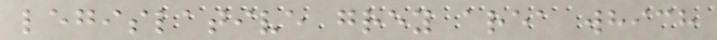legislative grey area which
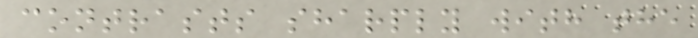contrasts sharply with the
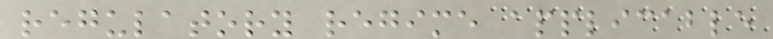regulatory regime applicable
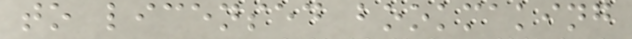to licensed bookmaking
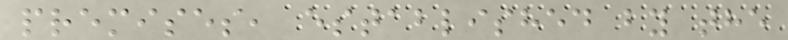premises, established by the
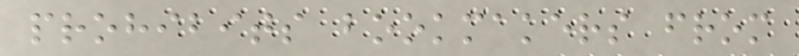prohibits bookmakers from
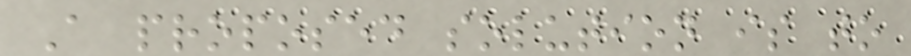A proposed solution is to
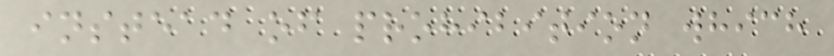instead of prohibition which
